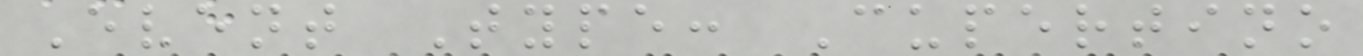Event Type: Cupertino
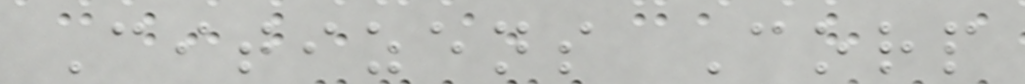Citizens Corp
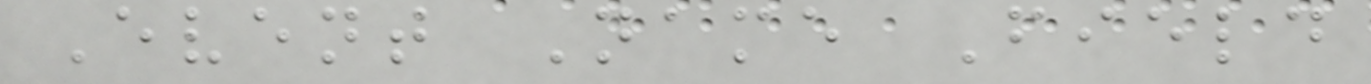Event Name Field
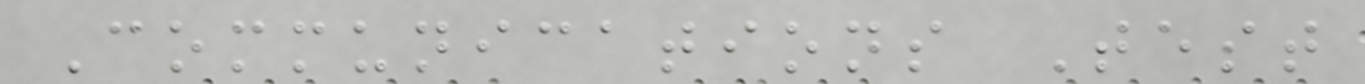Communications Test
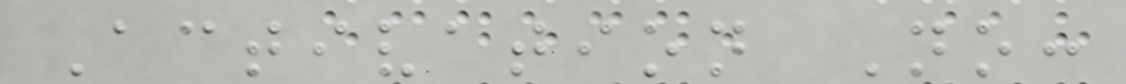Activation No:
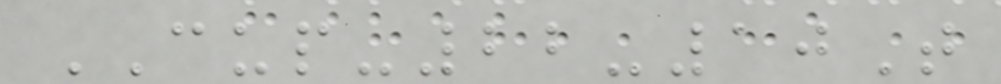CUP-22-10T
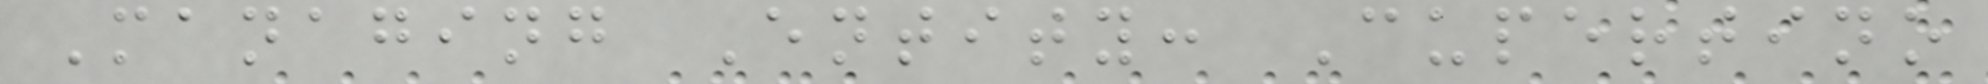Managing Entity: Cupertino
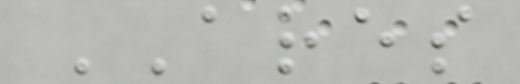ARES
